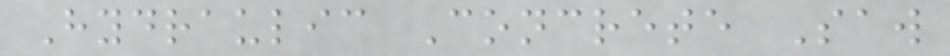Hydraulic Concrete Saw
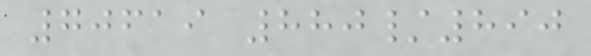70619 880/890
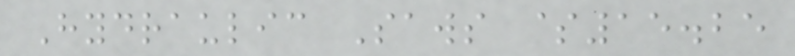Hydraulic Saws $15.25
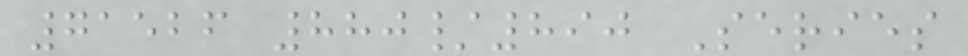71526 880/890 Series
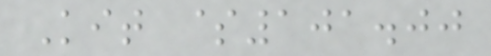Kit $101.00
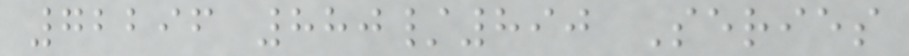72296 880/890 Series
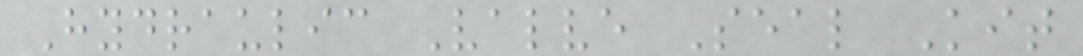Hydraulic Valve Seal Kit
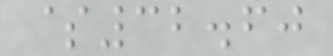$32.60
